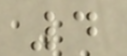4
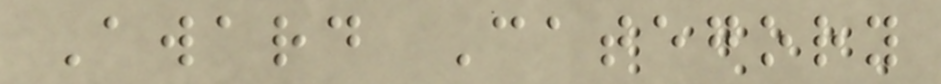Award Category
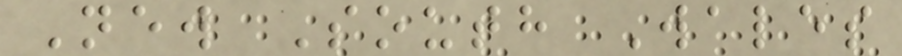New South Wales
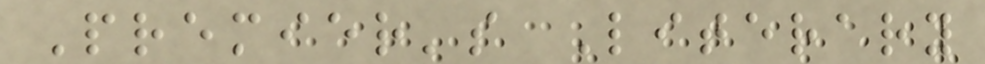Premier's Literary
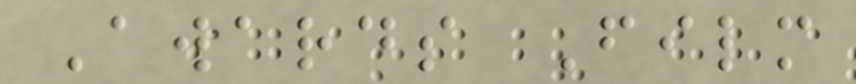Awards Film
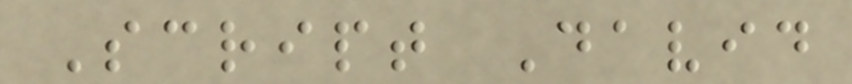Script David
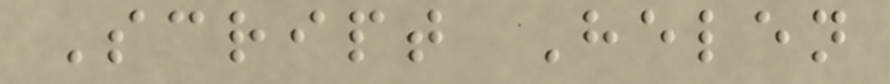Script Helen
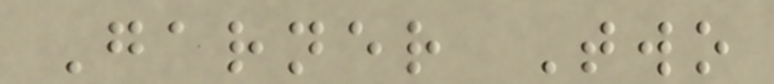Garner Two
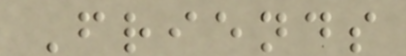Friends
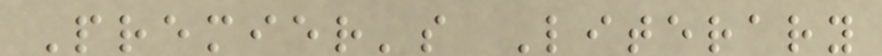Premier's Literary
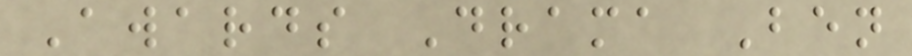Awards Drama Ben
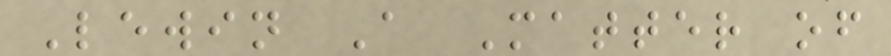Lewin A Matter of
